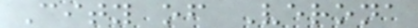City of Verona
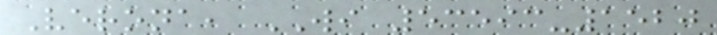Verona, WI 53593-1520
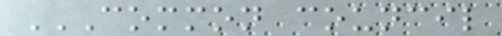COMMON COUNCIL
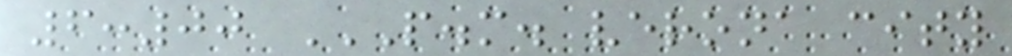6:00 P.M. VERONA CITY
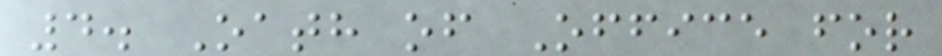4. Oath of Office for
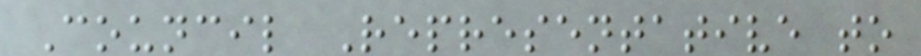Council Representative to
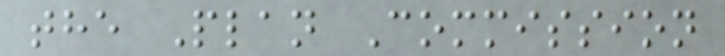the Plan Commission
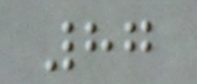87
